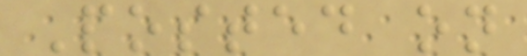Posted on
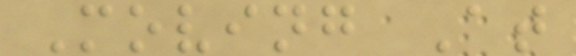Moving At
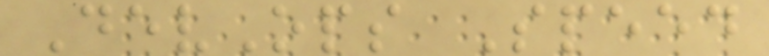DevOps Speed
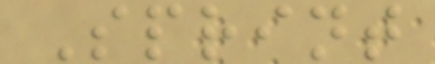Sprint
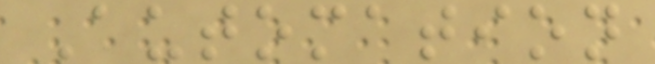Automation
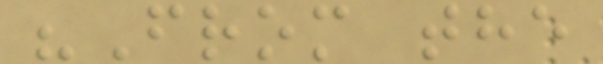"From the
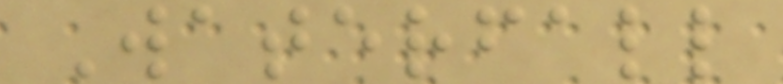Waterfall
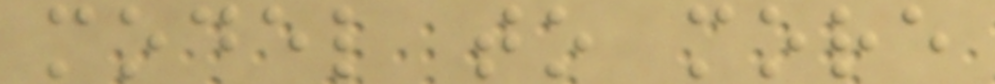model to more
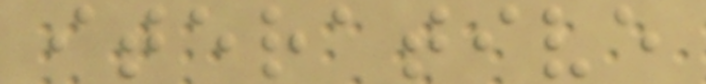iterative
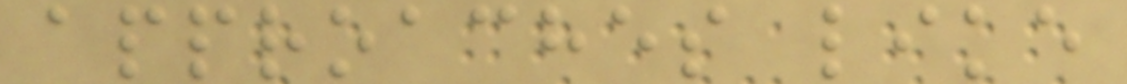approaches like
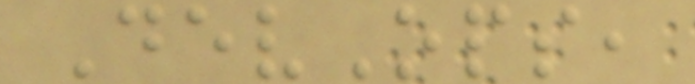DevOps,
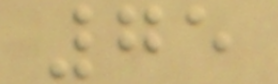75
